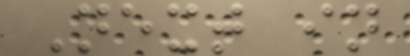Next in
